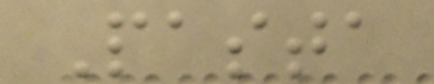Pasta
